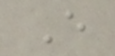E
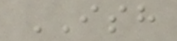ISH
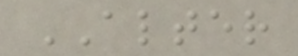ALTER
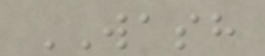WASH
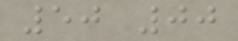50 00
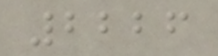2226
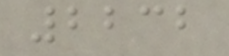2232
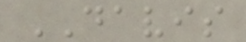DAVIS
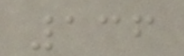136
